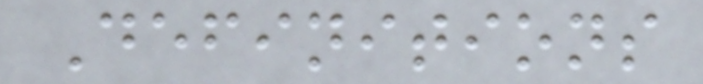Definitions
